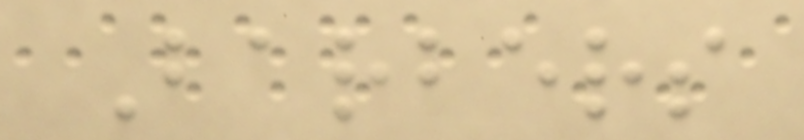Barbers
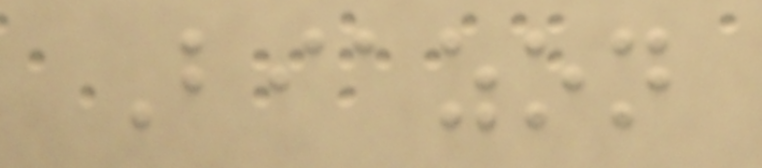Biazon
